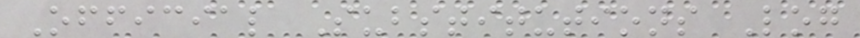Official Substitutions Log
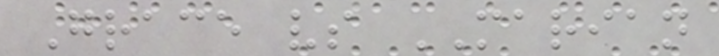Grace vs MARIAN
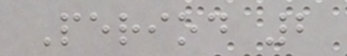Period 2
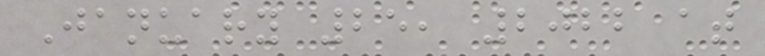January 25, 2022 at
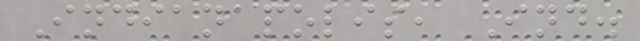Indianapolis, Ind.
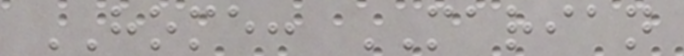HOME: MARIAN
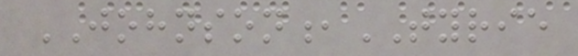JOHNSON,TYRIE
